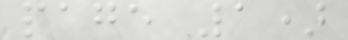page 1)
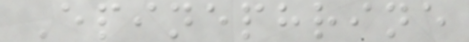Epinephrine
